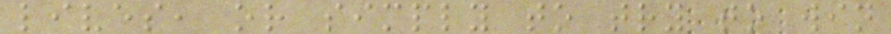lives, or simply to try to win
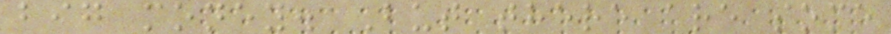big money. But there are some
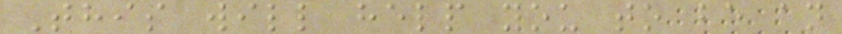This will help you to be an
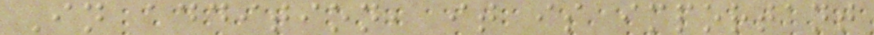In addition, it is important
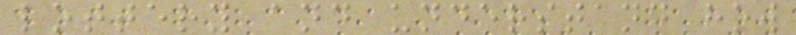lottery and understand how
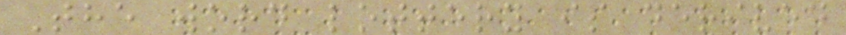The word lottery is derived
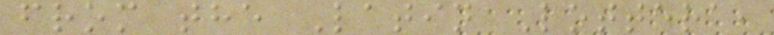from the Latin Lottera,
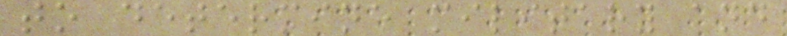to determine military and
